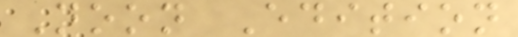Noon Edition
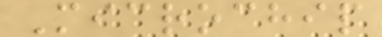Microchip
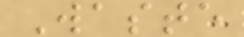Waste
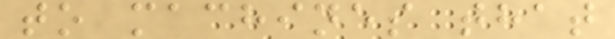to machines that
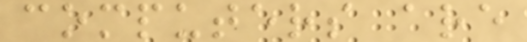computers are
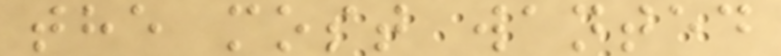the most wanted
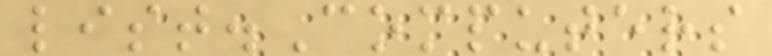list.Computers
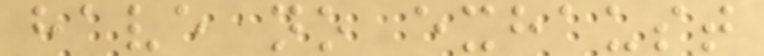have no exhaust
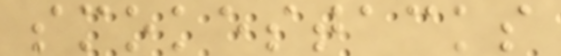smokestacks
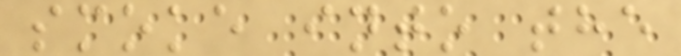smoke into the
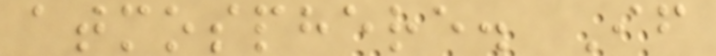atmosphere. If
